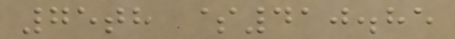75th $410.85
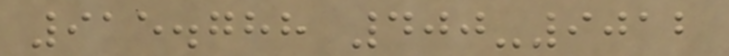915.788 400-9012
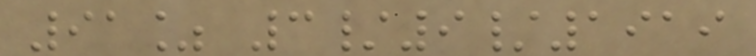91% 3/9/1919
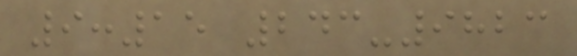9:15 243-9823
